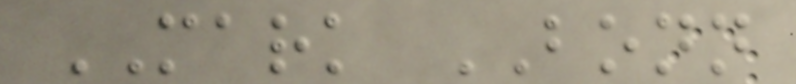MARK BONN
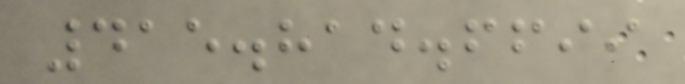415.814.6699
